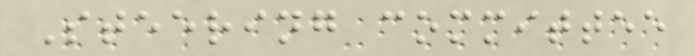Steering committee
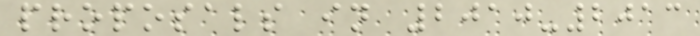proposals in 2010-2013
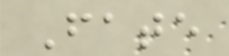Fate
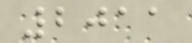2011
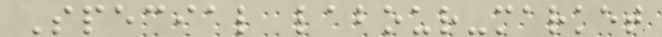Special labour-market
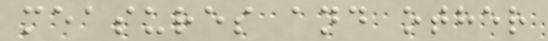measures and other
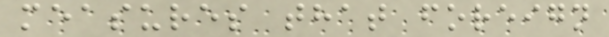measures that foreign
